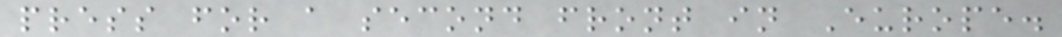press for a second front in Europe.
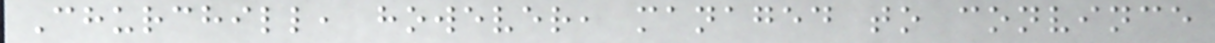Churchill, however, managed to convince
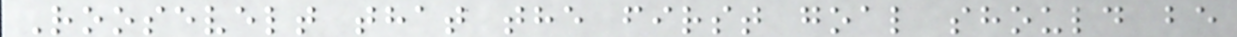Roosevelt that the first goal should be
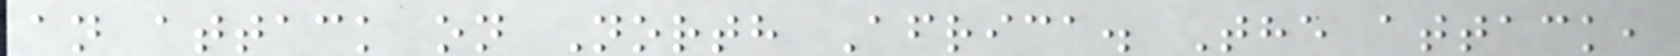an attack on North Africa. The attack,
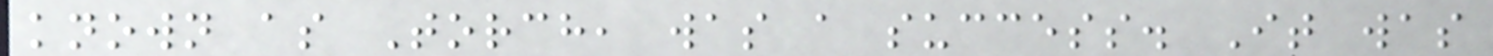known as Torch, was a success. It was
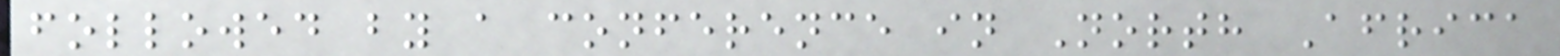followed by a conference in North Africa
